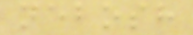nebosh
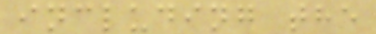including the
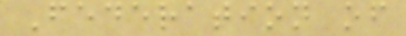Federation of
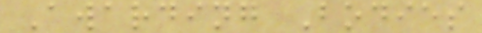Awarding Bodies
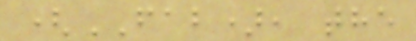(FAB), the
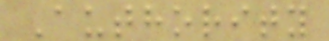Authority
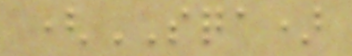(SQA)
